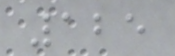125
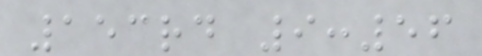153rd 9:56
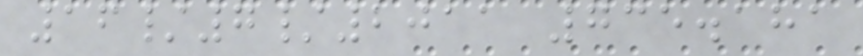16/7/2011 735.181
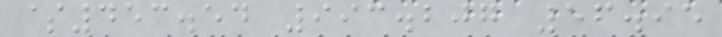$453.54 993.207 56.95
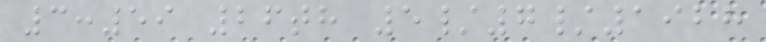3:59 26th 5/7/1928
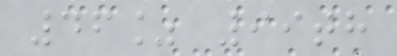46% 99th
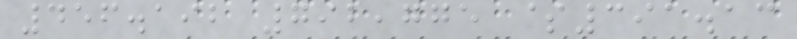456.192 792,775 $391.13
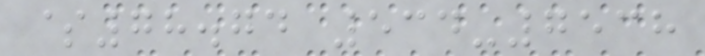$78.74 534-7538
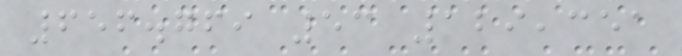656.769 53 129,351
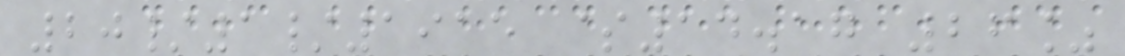20/1/1915 $14.17 26%
